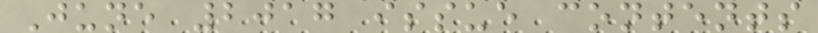June 2017 issue contents
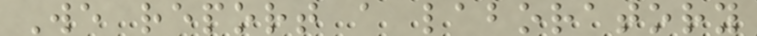We report a laboratory
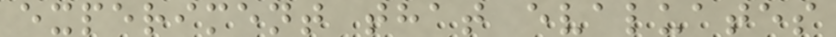experiment that evaluates
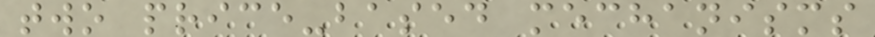two price-based mechanisms
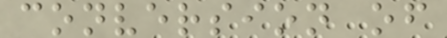conversion of
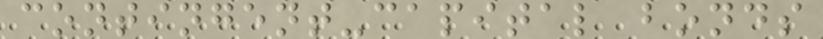contingent-capital bonds
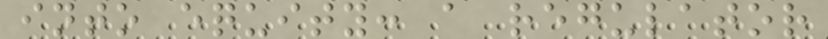into equity: a regulator
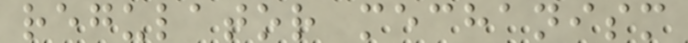regulator mechanism
